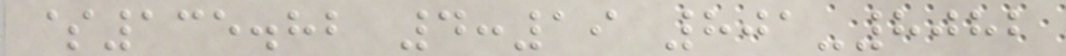$135.82 4:19 801-8082
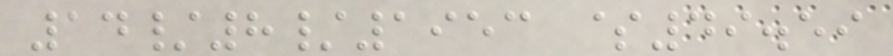14/8/1953 $49.59
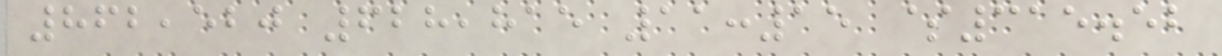862,520 628,815 11:15 $315.52
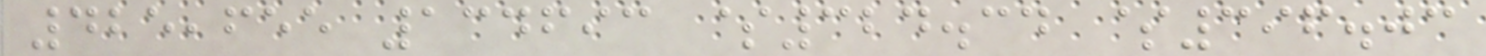425,655 134693 $324.34 $396.03
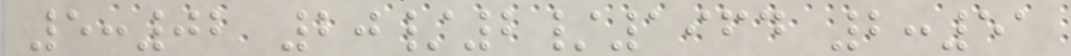5:02 20/2/1964 2:51
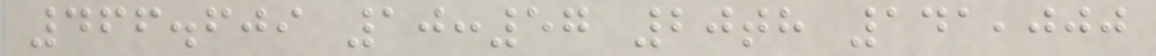466.609 10:57 20th 141,000
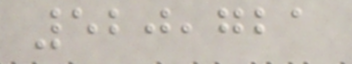520,721
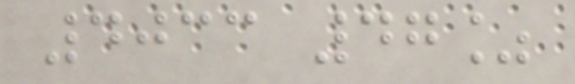4033 47%
